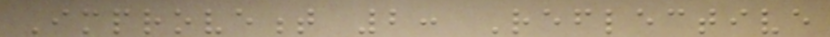Improvement 2: Reflective
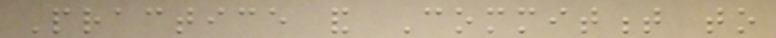Practice and Commitment to
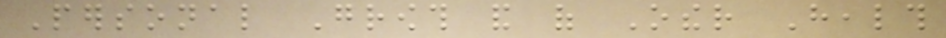Personal Growth and of Other Health
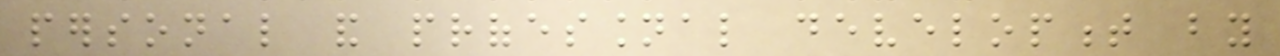personal and professional development by
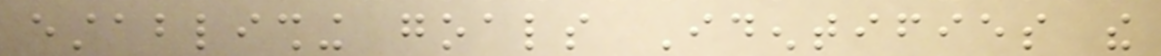establishing goals Identifies the
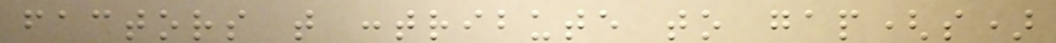factors that contribute to gap(s)
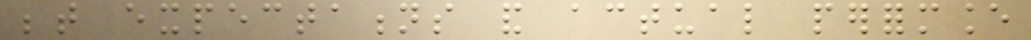between expectations and actual performance
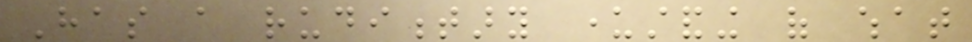Has a rudimentary understanding of what
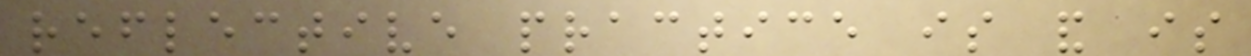reflective practice is and is
